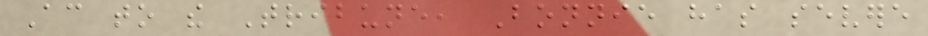According to the Tribune, Bonnie has severe
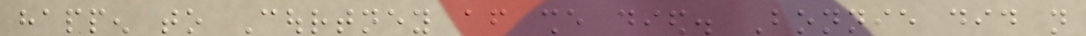happen to Courtney after she died. Bonnie did not
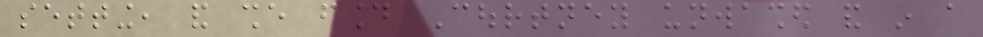setting, and she found Courtney unwashed and in a
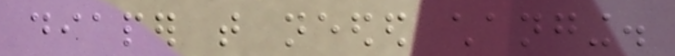diaper that needed changing.
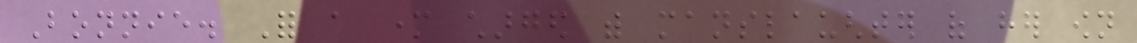Bonnie. For a mother charged with manslaughter of her own
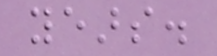years.
